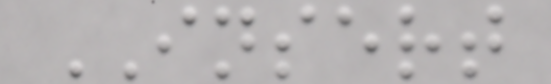INSERT
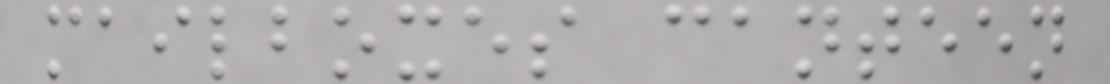mailboxes canteen
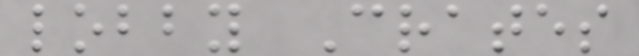lobby Crates
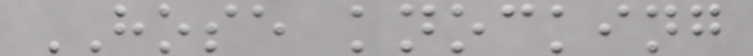HOSE knocking
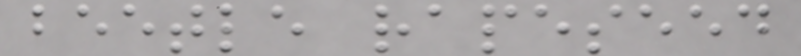beetle rapeseed
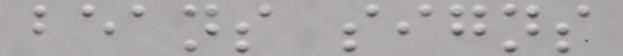beans signs
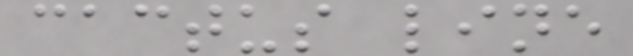cactus line
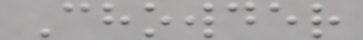Chowder
